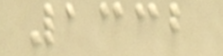1332
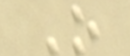O
